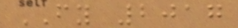FY 2017
